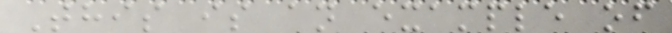This is an example of
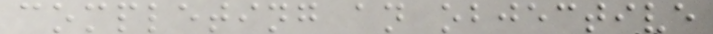completing an objective
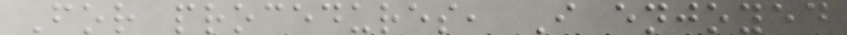For procedures, I enjoyed
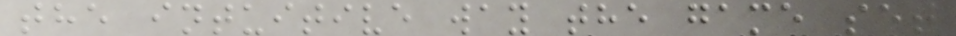the intuitive way the game set
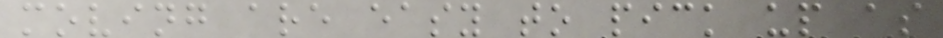moving are easy to pick up as
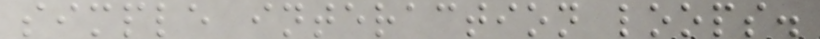simple interaction loops.
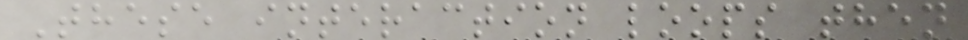These interaction loops then
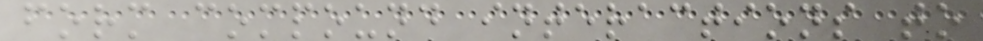form compound interactions to
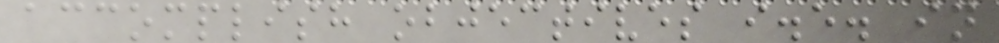accomplish objectives i.e. in
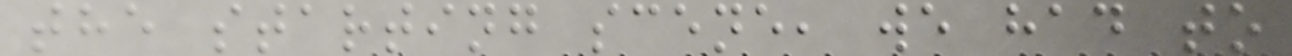the starting scene, we had to
